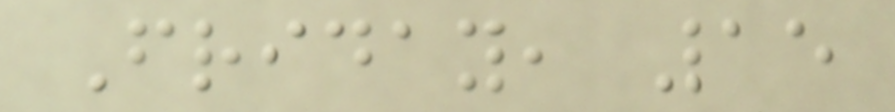Friday, 15
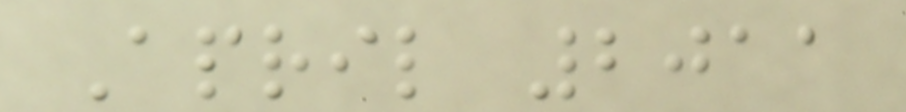April 2011
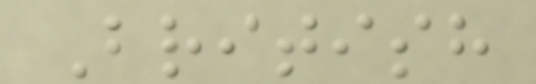British
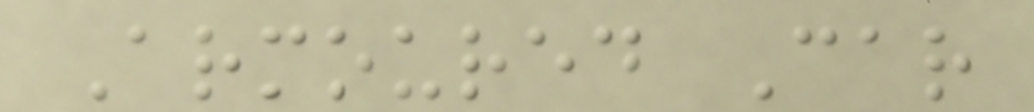Armoured Car
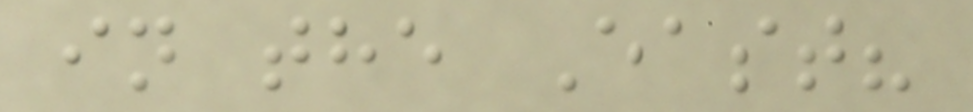in the East?
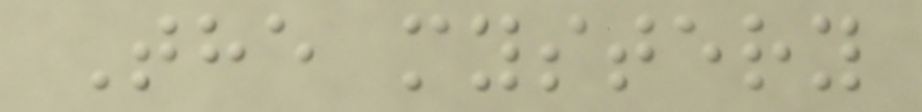The mystery
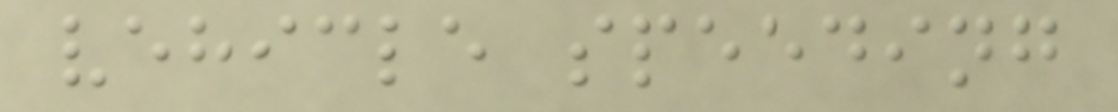vehicle speeding
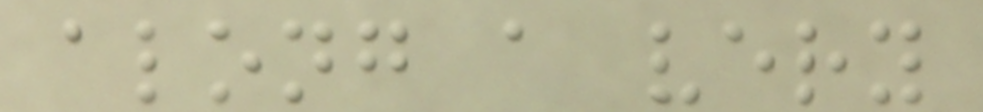along a very
